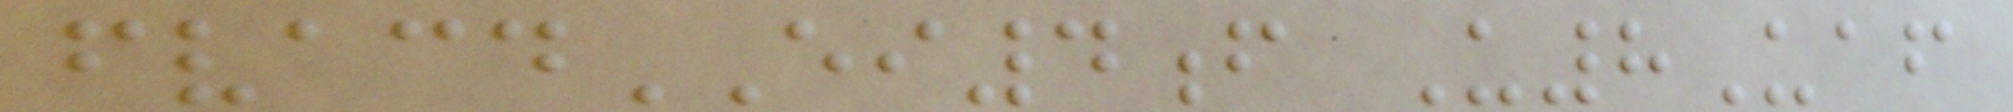fvacdEI4f U8Uaf
